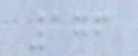176
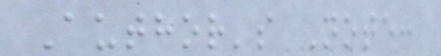Author's Note:
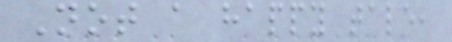Not a happy tale,
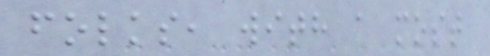folks, with a most
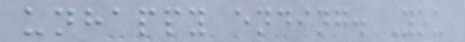unhappy ending. You
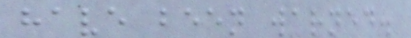have been warned.
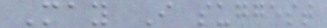May I suggest
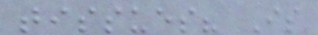tissues? Is
